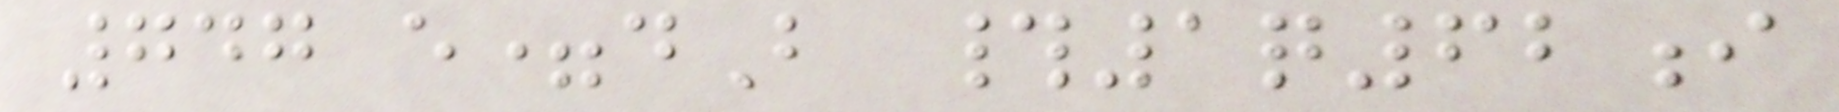747 e=dB #1q62i
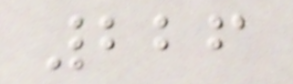226
